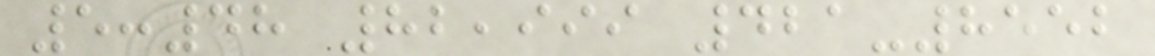5:48 82,999 421-8552
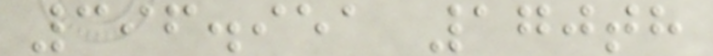396.951 170th
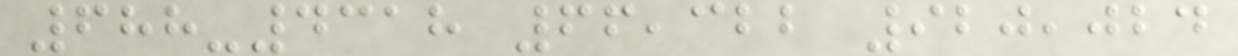688-4318 66,322 920,024
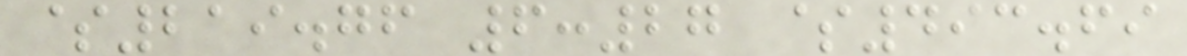$219.76 6:27 $493.69
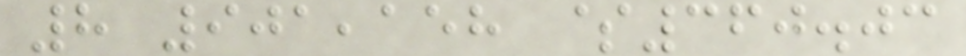8 901,158 $360.03
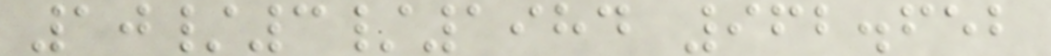10/3/1984 962.652
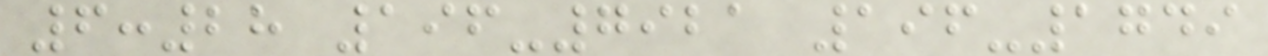6:28 196-7921 196-1749
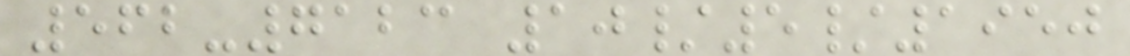562-7123 10/5/1950
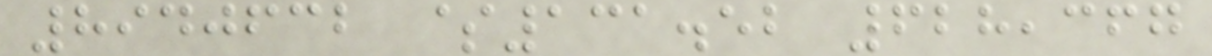8940632 $131.52 628,367
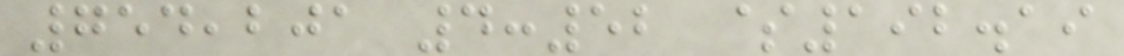754,201 4:52 $192.19
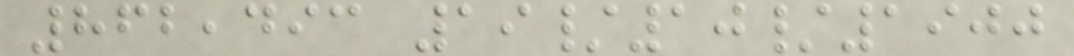862,493 19/10/1900
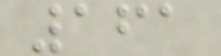161
